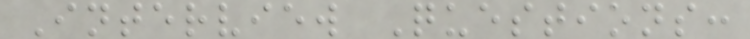Interview Questions:
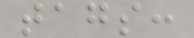tags:
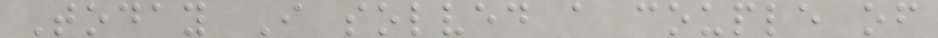Today I solved a couple of
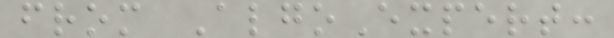from AlgoExpert:
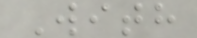With
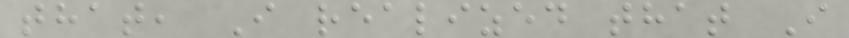that, I realized that I
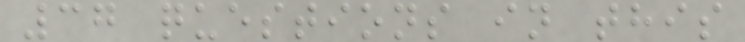37 questions in this
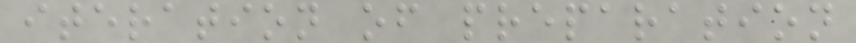iteration of preparation
